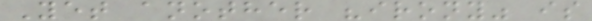Yet another "irony" is
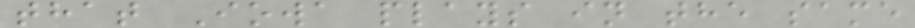that Iowa plays in the same
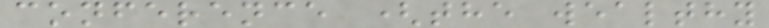conference (the wealthy
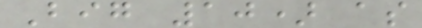Big 10) as
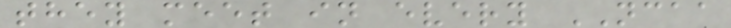they meet in every NCAA
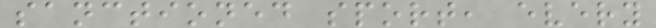sanctioned sport, every
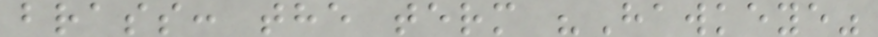brass: the term "Hawkeye"
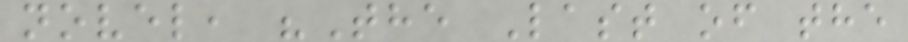novel, "The Last of the
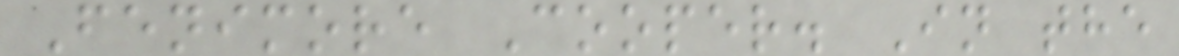Fenimore Cooper. In the
